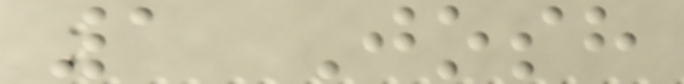1 Josh
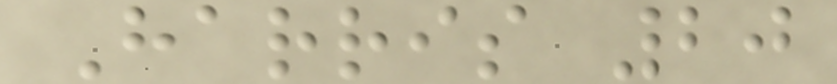Harris 20
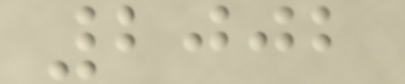2002
